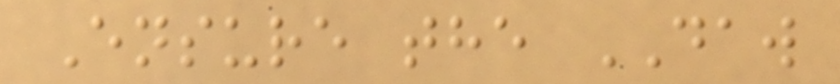Ensure the DAW
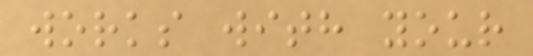works with your
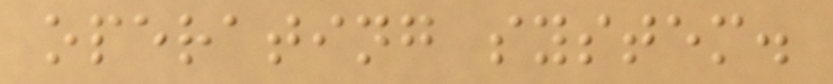operating system.
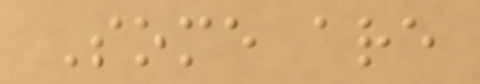Some are
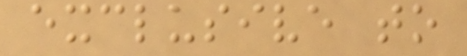exclusive to
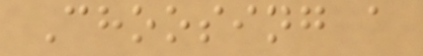Choosing a
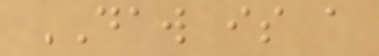DAW is a
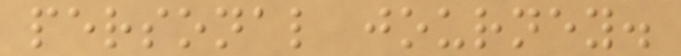personal journey.
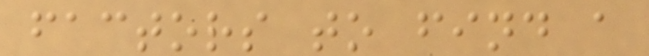factors to find a
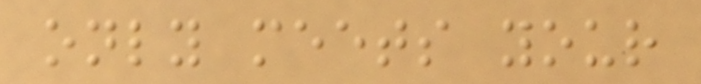only meets your
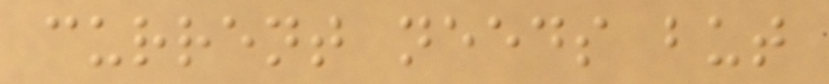current needs but
